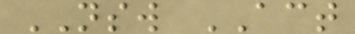NSW ACT
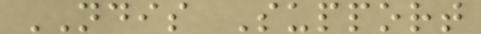NDIS Support
